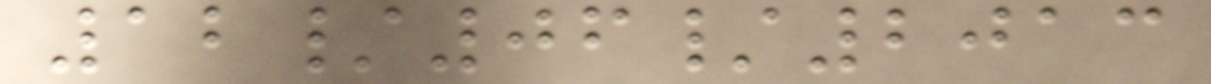12/06/2013
